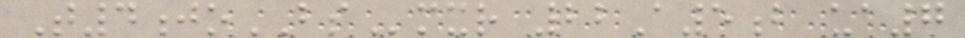T4joBSmxr 22A5b ua7
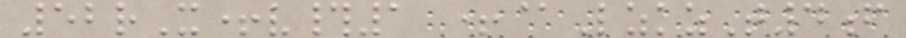52rX+v#1 +@LzkzT4f
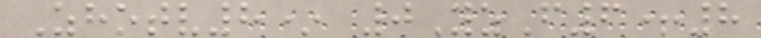Zhotv8* 0YzF6+8
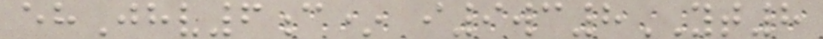ehJhv6c* i9wc8YT8
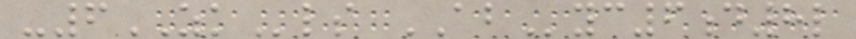-6ZKls AByc6d8l
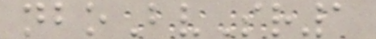nboBvSr1
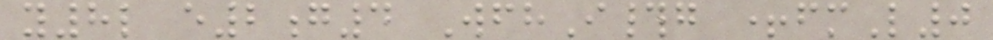y8l e2g4 WfhI#g +fmL0
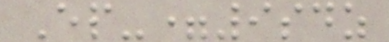Ep-=9sdz
